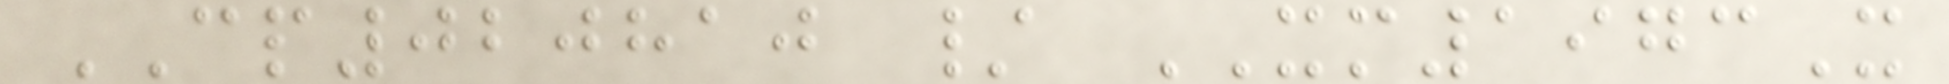CP020810 / XM1973X
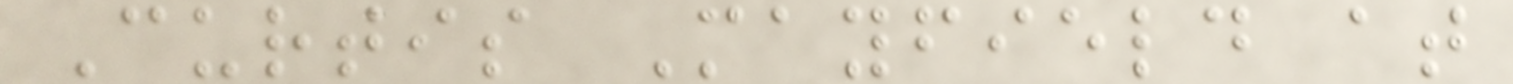Curtis Mayfield at
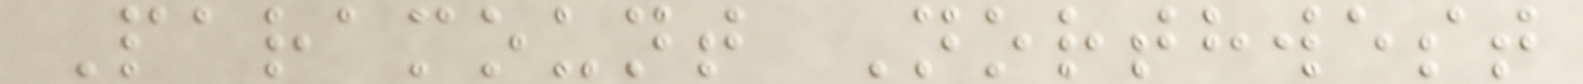Paramount Northwest
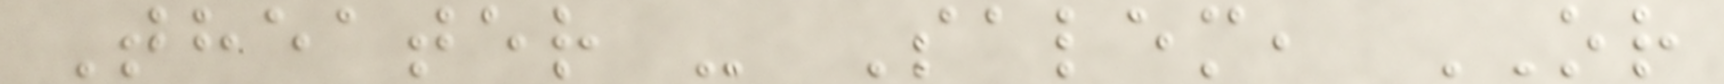Theater - Salem, OR
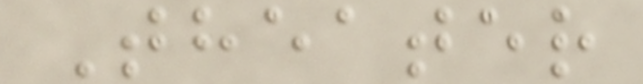Theater
